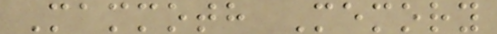Mammoth Memory
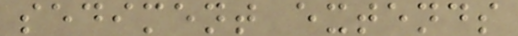sediment extends
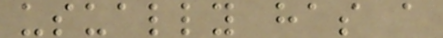usually has a
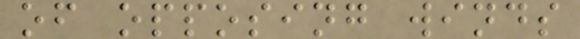of opposing winds
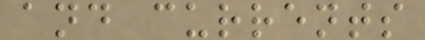and currents
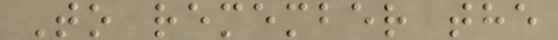To remember the
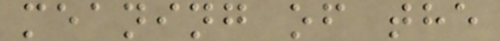meaning of the
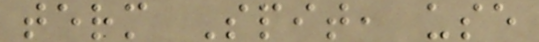term Spit, use
